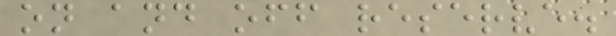on and off reserve.
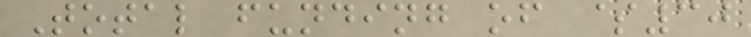Total funding of $30
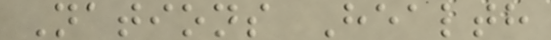Nations Health
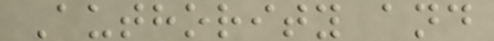Authority and
